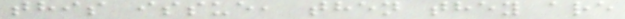this issue, then they are
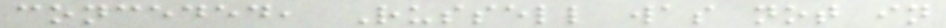conceded, Russell was not in
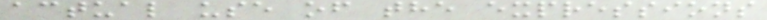actual use of the expressions
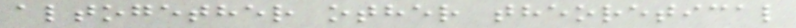altogether other theoretical
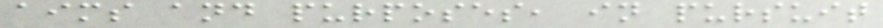aims and purposes, in pursuit
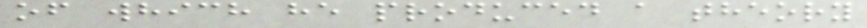of which he produced a theory
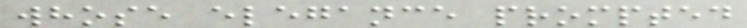whose elegance prompted
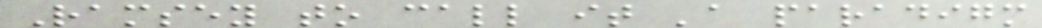Ramsey to call it 'a paradigm
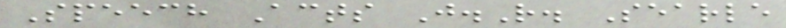Speech Acts J.R. Searle
